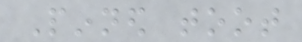Pinned toot
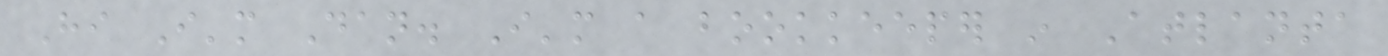Hi I'm Dan. I'm a bookkeeper in Atlanta
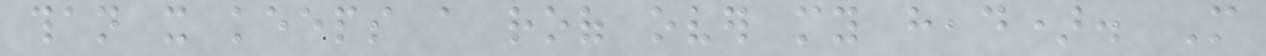than it keeps a roof over my head). More
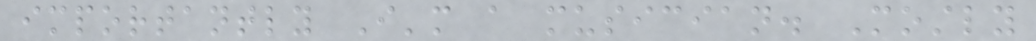importantly I'm a musician. Mostly
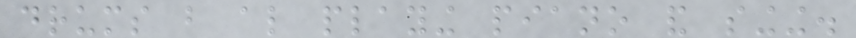drums but also playing piano and singing.
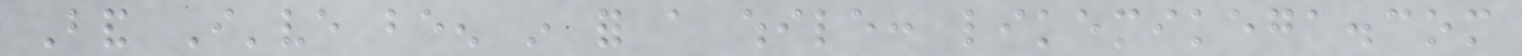Band I've been in for a while: likemikega.com
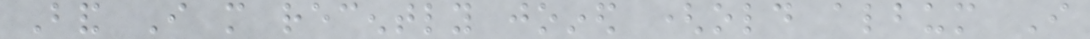Band I more recently joined (old album I
